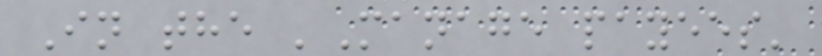In the 'Manage payees'
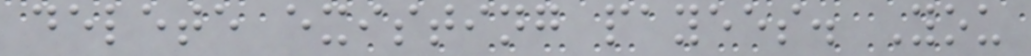delete existing payees. You
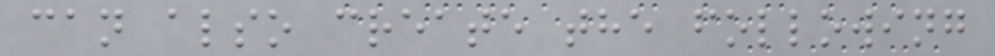can also create the following
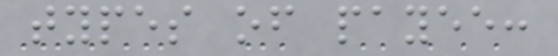types of payee:
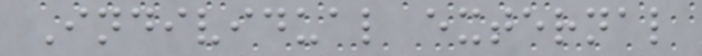Individual external
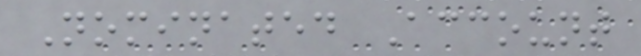Nominated Account
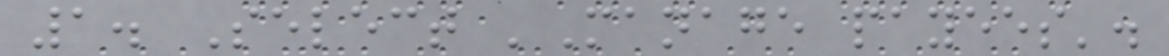1. Select 'Manage payees'.
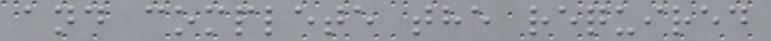and complete the required
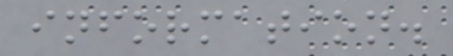information.
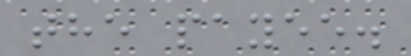the payee.
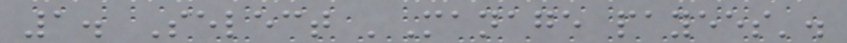1. Select 'Manage payees'.
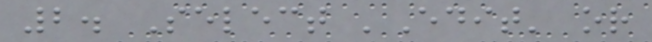2. Select 'Edit' or
